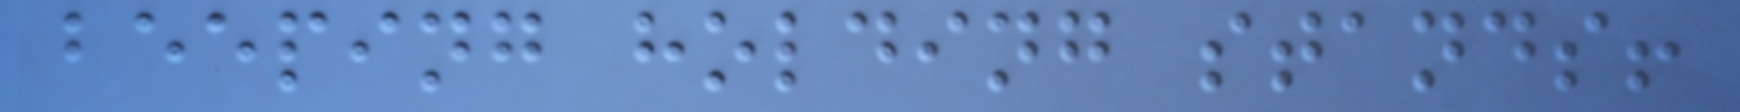beeping holding stands!
